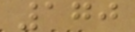170
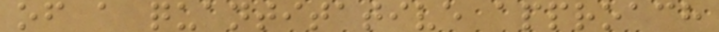of a quantitative approach
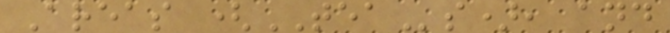Areas (TEAs), and
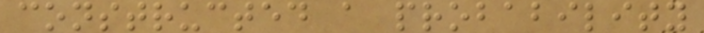constructed a probability
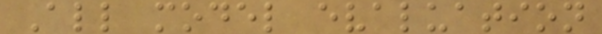All model evaluation
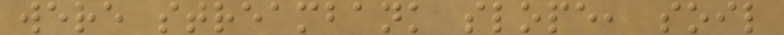were streambank slope, soil
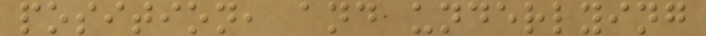position, and underlying
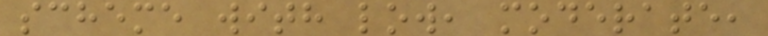scheme with low, moderate,
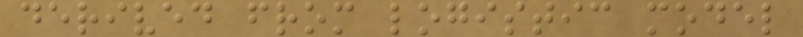derived from logistic model
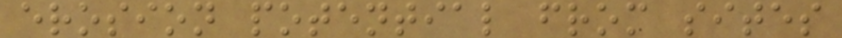erosion potential from sites
